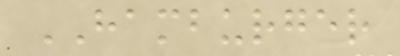HAMBURGER
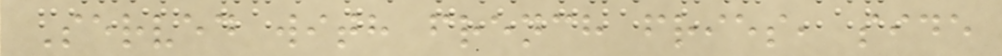Served with french fries, side
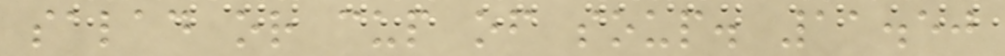salad or cup of soup. 11.50
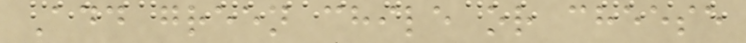Add green chile or cheese
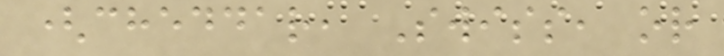(cheddar, Swiss, or
